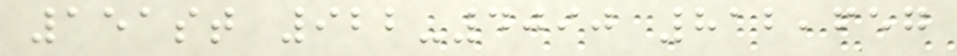151st 922-4090 812,657
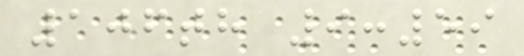106th 9:59
